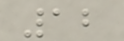12
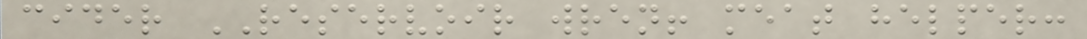cider RESERVOIR wren! meat helper:
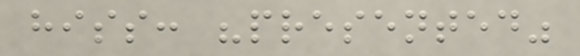hiss: "presented"
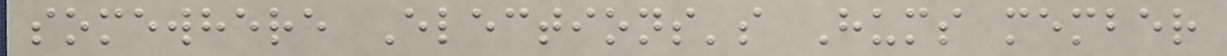somewhere Elections's Hums member
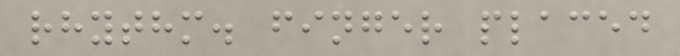rhythm. finger placed
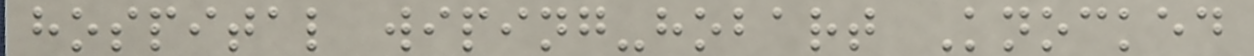hospital wiping-hobart Knocked
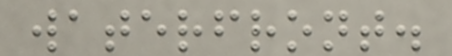waterfront.
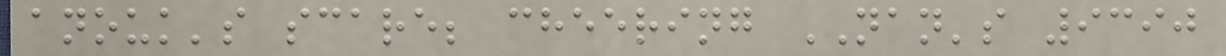anouk's scare; cheering NAN's 9390
